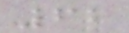62
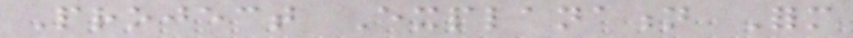Project Explanation Form
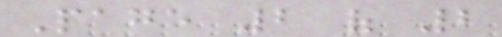Page 2 of 2
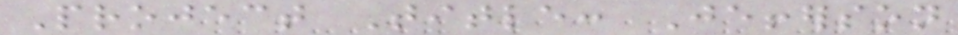Project Title: Jefferson
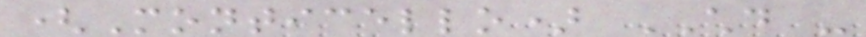(Monticello) CHD -
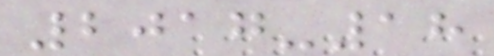2017-18
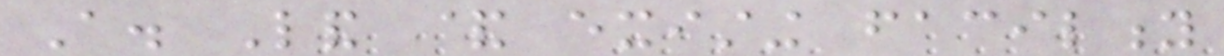A. Land & existing facility
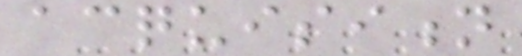acquisition
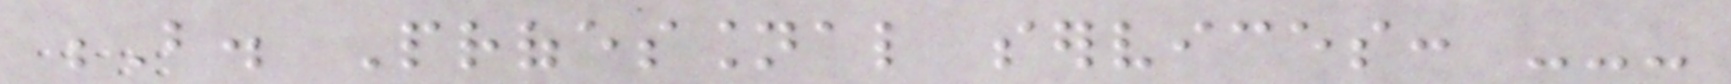B. Professional services: ---
